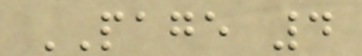PAGE 4
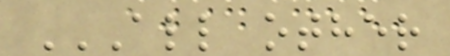ALL OTHER
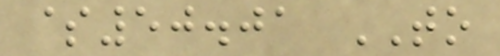$50.01 TO
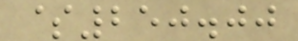$250.00
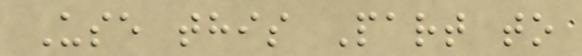Use this Part to
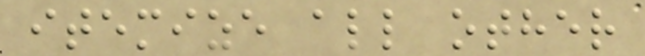itemize all other
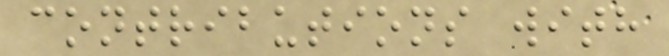contributions with
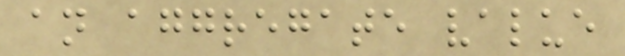an aggregate value
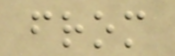from
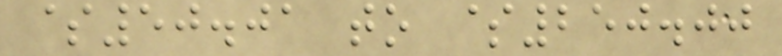$50.01 to $250.00
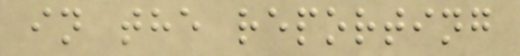in the reporting
